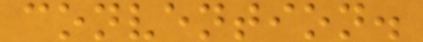convention.
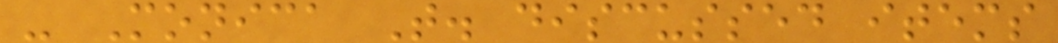- Monica T. discussed items
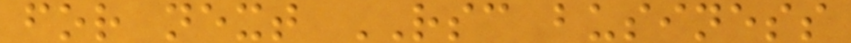for next RSC business
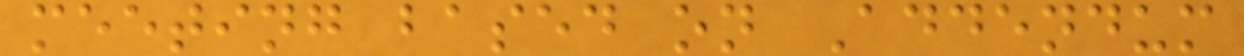meeting based on Addendum
